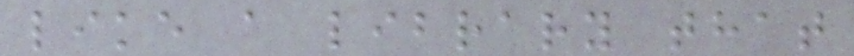like a library that
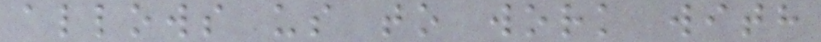allows us to work with
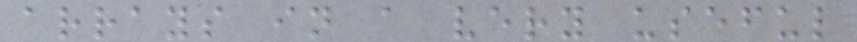arrays in a very useful
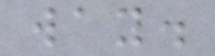way.
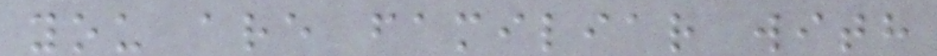you are familiar with
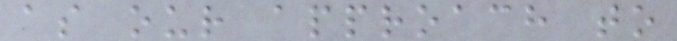as our approach to
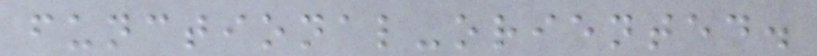functional-oriented.
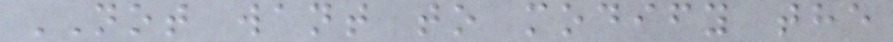NOT want to modify the
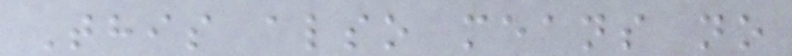This also means no
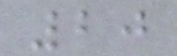20
